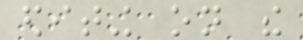editing on the
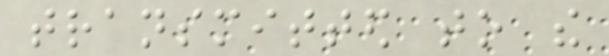transmitted to the
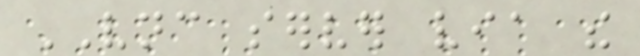VNC server via the
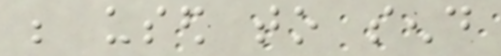be used to send
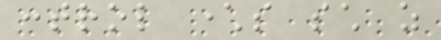control characters such as
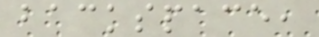backspace,
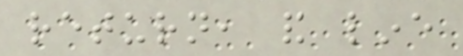return, and line
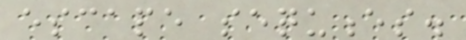escape sequences.
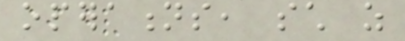operations, such as
